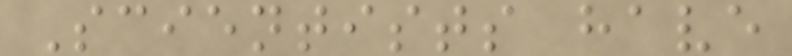Scientists have
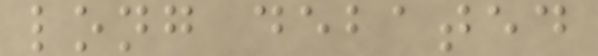long debated
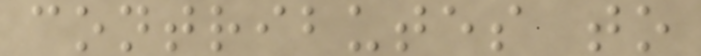contributes to
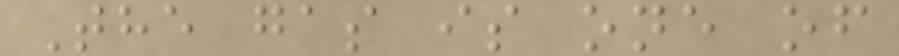The gas is one of
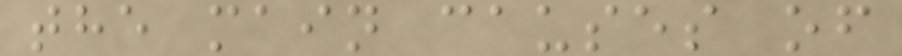the main causes of
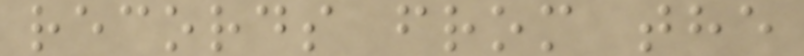records from the
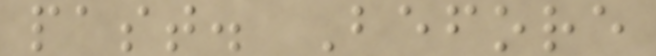past. Before
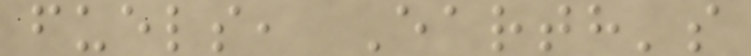fuels, Earth's
